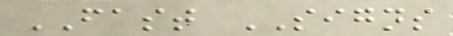FAST SIGNS
